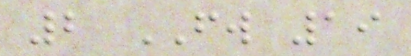2 FW 19
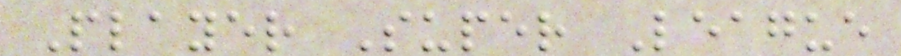Player Super League
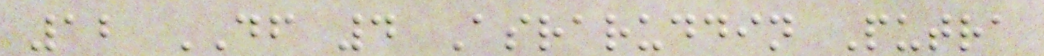12 DF 4 Asraruddin Putra
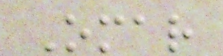Omar
